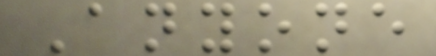Anyone
